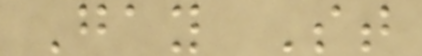Gay St
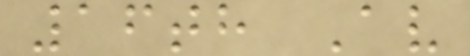16th Av
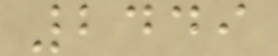2449
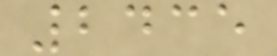2435
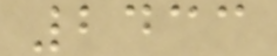2433
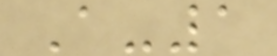A-1
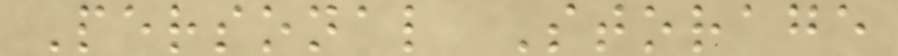Personal Storage
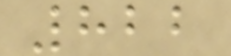822
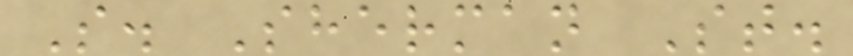S. Sherman St.
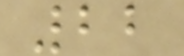22
